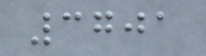3701
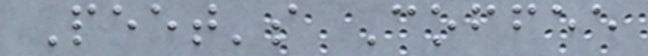Peet's Coffee
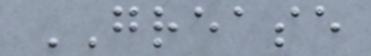GREASE
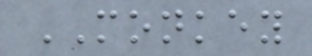MONKEY
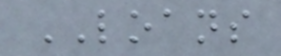LOANS
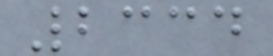2334
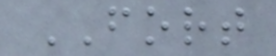FORT
